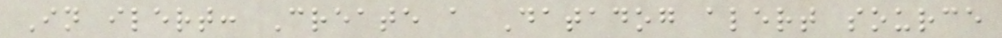In ilert: Create a Datadog alert source
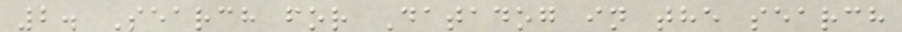2. Search for Datadog in the search
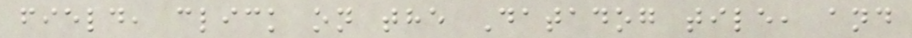field, click on the Datadog tile, and
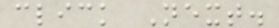click Next.
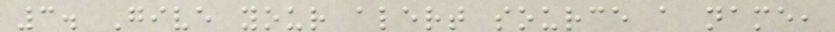3. Give your alert source a name,
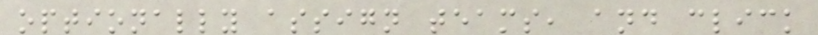optionally assign teams, and click
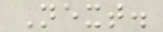Next.
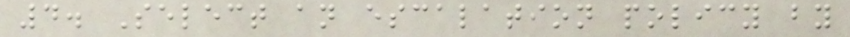4. Select an escalation policy by
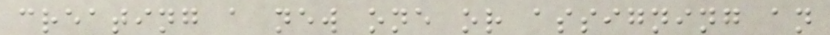creating a new one or assigning an
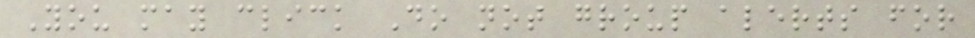You may click Do not group alerts for
